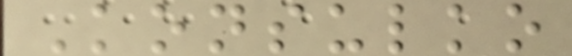Konsulko
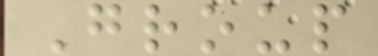Group
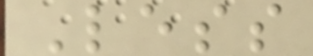Less
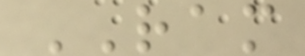RAM
